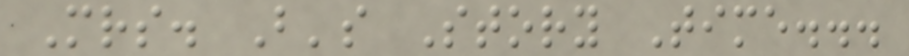Mrs. B's Story Time...
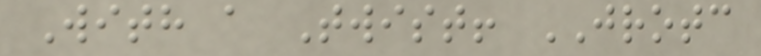With a Twist! JROTC
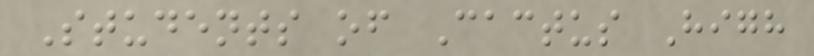Students of Cactus High
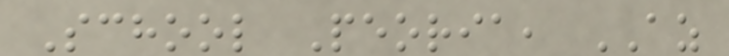School Peoria, AZ
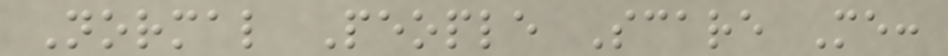Normal People Scare Me:
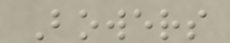Bowers
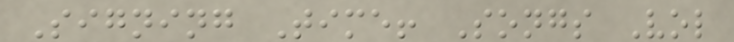Signing Time! Songs Vol
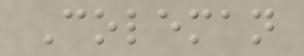Coleman
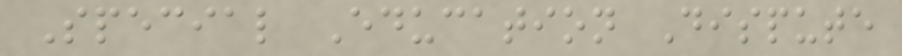Special Education Dispute
